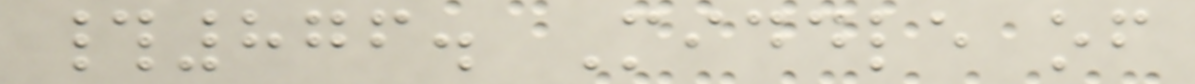#876. Middle of
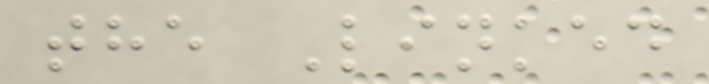the Linked
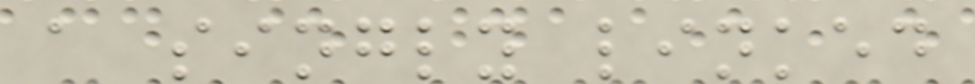a singly linked
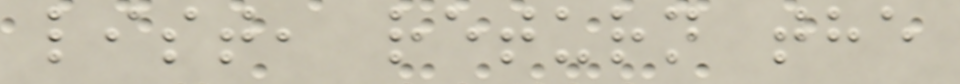list, return the
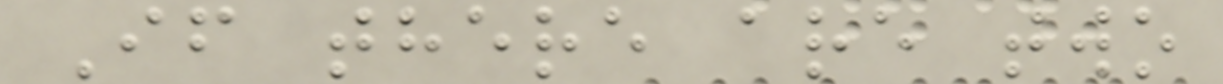If there are two
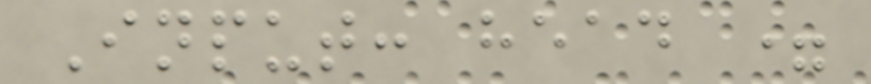Input: head =
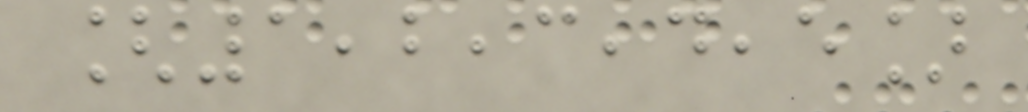[1,2,3,4,5]
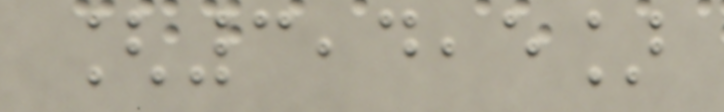[3,4,5]
